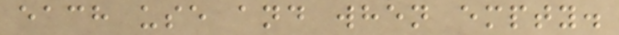each use and when empty.
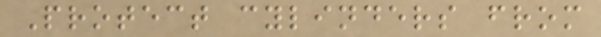Protect cylinders from
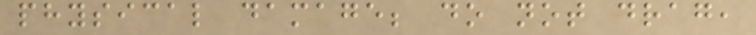physical damage; do not drag,
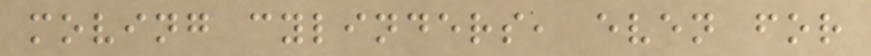moving cylinders, even for
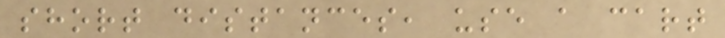short distances, use a cart
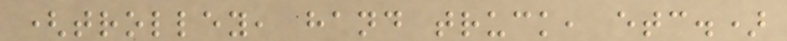(trolley, hand truck, etc.)
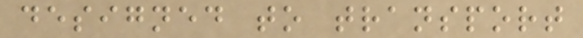designed to transport
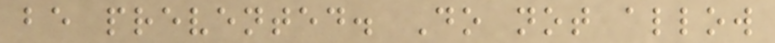be prevented. Do not allow
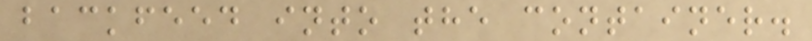backfeed into the container.
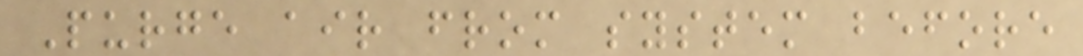Purge air from system before
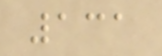131
